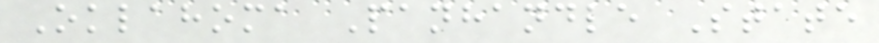Oklahoma Panhandle State
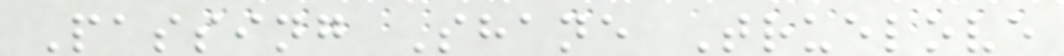Passing Shane Truelove
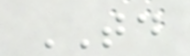TD
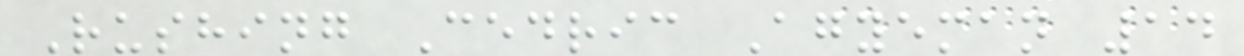Rushing Cedric Agyeman 14
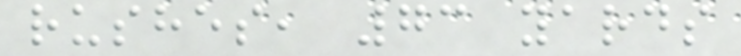rushes, 73 yards
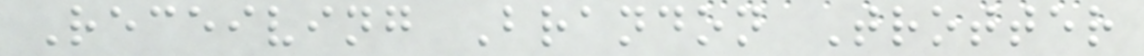Receiving Brandon Trotter
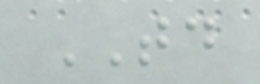TD
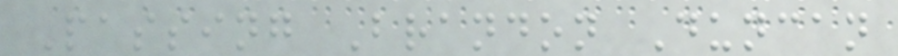Passing Brandon Duncan
